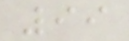99
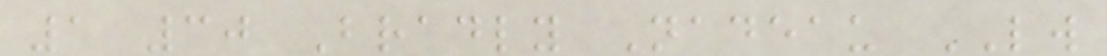1 30 Bradly Nadeau LW
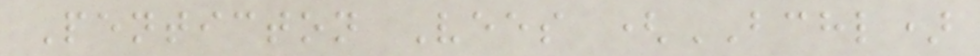Penticton Vees (BCHL)
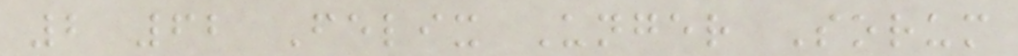2 62 Felix Unger Sorum
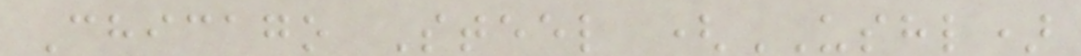Chicago Steel (USHL)
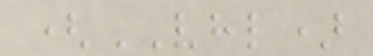(VHL)
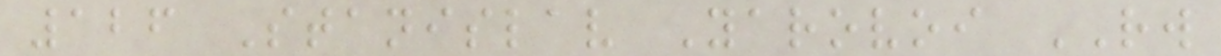126 Stanislav Yarovoi RW
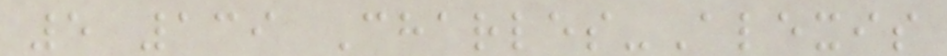5 139 Charles-Alexis
